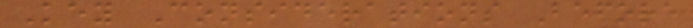Key Considerations Before
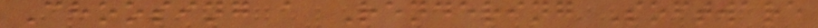Choosing a Rendering Software
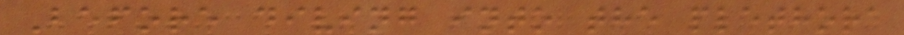Before diving into the plethora
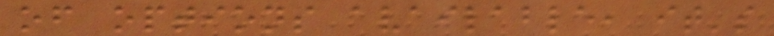of options available, it's
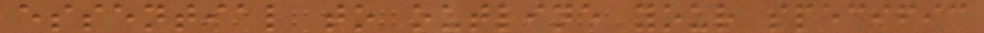essential to outline your specific
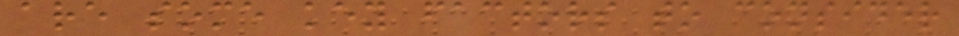are some key factors to consider
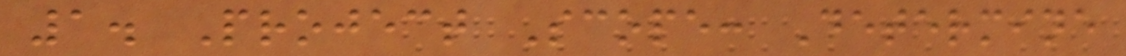1. Project Scope: Determine
